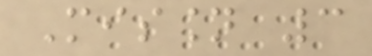Mission 3
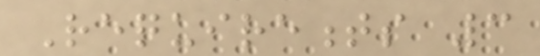Requirements 3
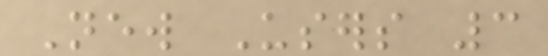New Users 3
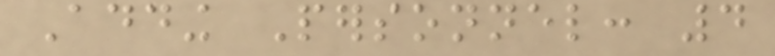Adding Personnel: 4
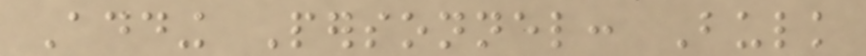Adding Personnel: Bulk
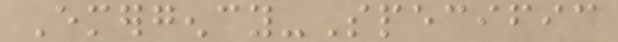Emergency-Specific
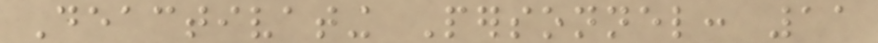Deactivating Personnel: 11
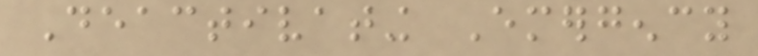Deactivating Emergency
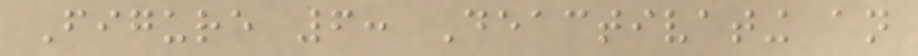Figure 6: Deactivating an
